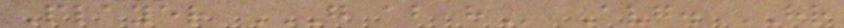Player G AB H Avg. HR
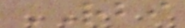RBI
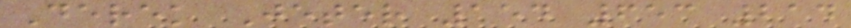Derek Jeter 154 653 214
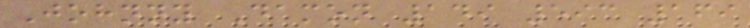Johnny Damon 149 593 169
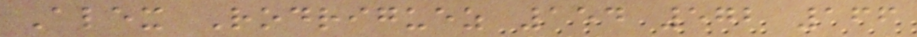Alex Rodriguez 154 572 166
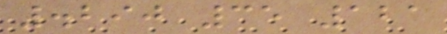.290 35 121
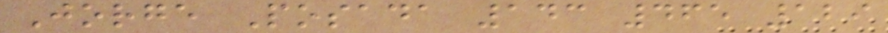Jorge Posada 143 465 129
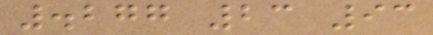.277 23 93
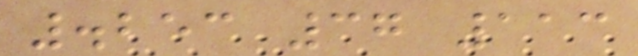.253 37 113
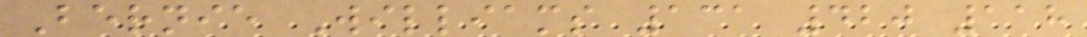Bernie Williams 131 420 118
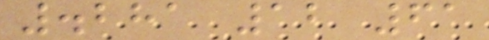.281 12 61
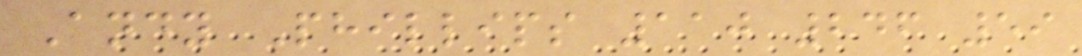Andy Phillips 110 246 59
